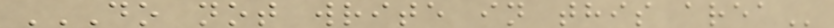DO NOT WRITE IN THIS AREA
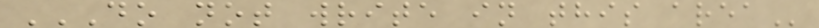DO NOT WRITE IN THIS AREA
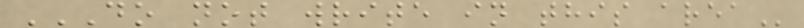DO NOT WRITE IN THIS AREA
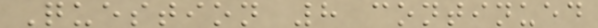Question 8 continued
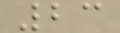23
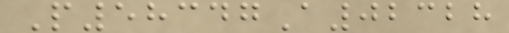P58347A02328
